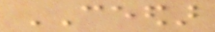CEEDAR
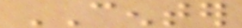CENTER
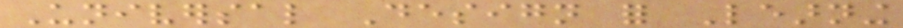Universal Design for Learning
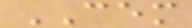CEM
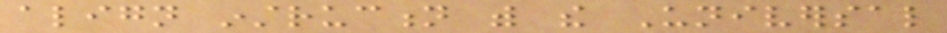align instruction with the Universal
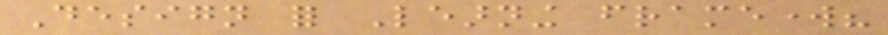Design for Learning framework?
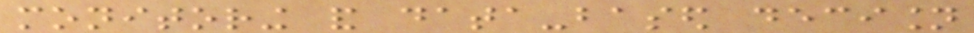monitoring and data-based decision
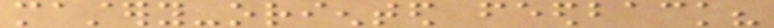mastery-oriented feedback?
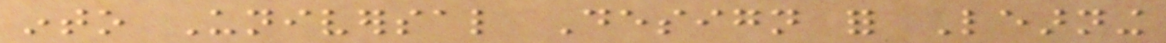into Universal Design for Learning
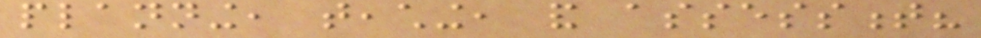planning, teaching, and assessment?
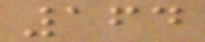164
